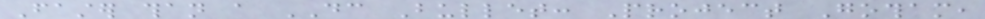Faster than a DC Bullet: Project Gotham,
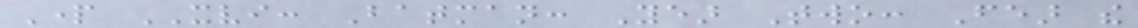Part XVI: Batman: Year Two: Fear the
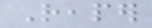Reaper
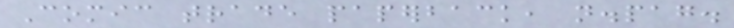Comic trade paperback, n.pag.
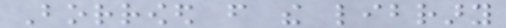Borrowed from the library
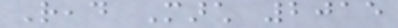Read March 2015
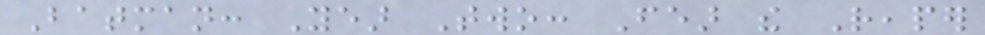Batman: Year Two: Fear the Reaper
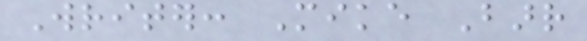Writer: Mike Barr
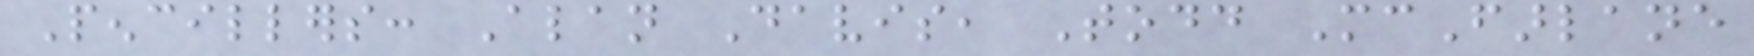Pencillers: Alan Davis, Todd McFarlane
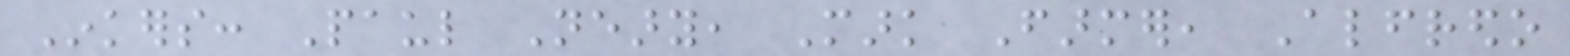Inkers: Paul Neary, Mark Farmer, Alfredo
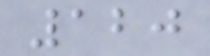120
